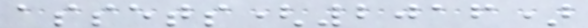assets(2016)
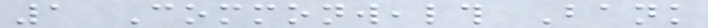1 Commonwealth Bank
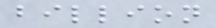billion
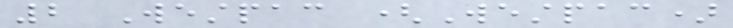2 Westpac (Westpac)
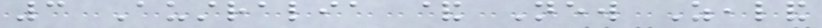3 Australia & New Zealand
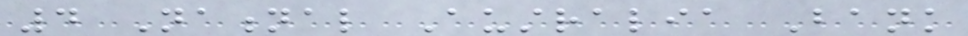4 National Australia Bank
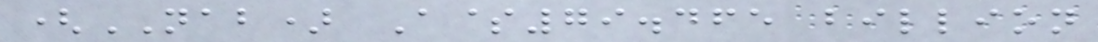(NAB) A$79.465 billion
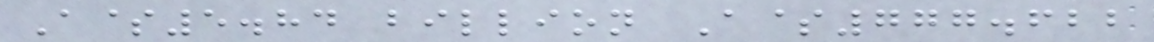A$5.84 billion A$777.622
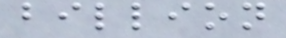billion
